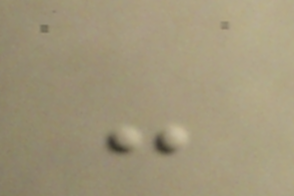-
